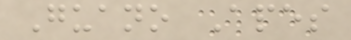Guano Apes
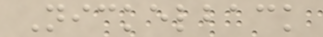Nickelback
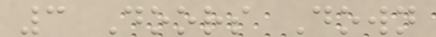3 Doors Down
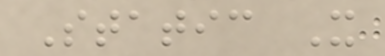Static X
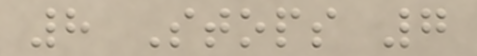8 Stops 7
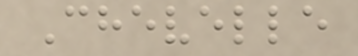Chevelle
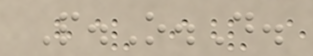P.O.D.
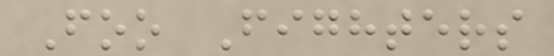Foo Fighters
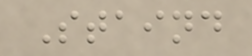Staind
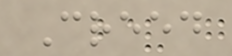Creed
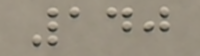140
